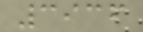3936
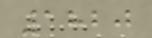1820
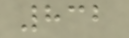832
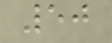50
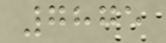7875
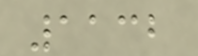1132
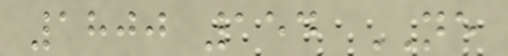1800 154 NE
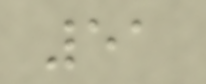51
